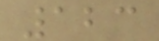123
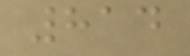814
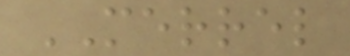MERREL
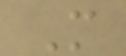M
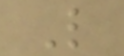L
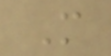M
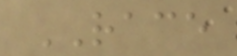RACE
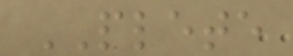PLETE
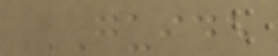GUIDE
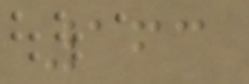163
